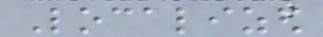Localized
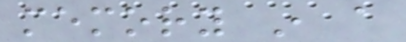memory in a
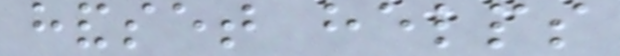handset helps
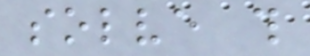solve this
